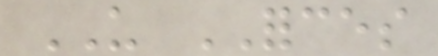US FORCES
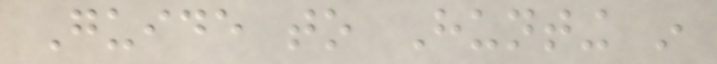Guide to Hunting in
